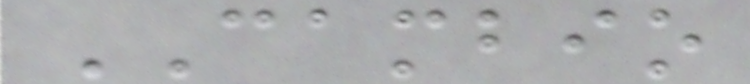CAMBIO
